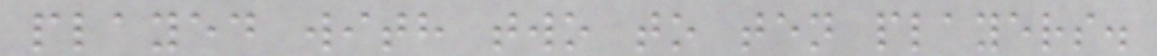played with two to ten players.
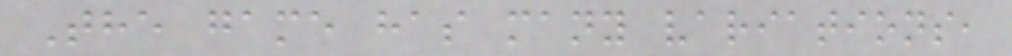The game has many variations,
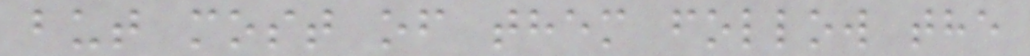but most of them follow the
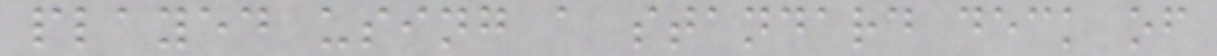played using a standard deck of
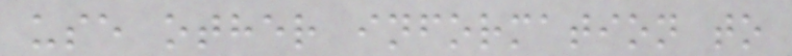use other information to
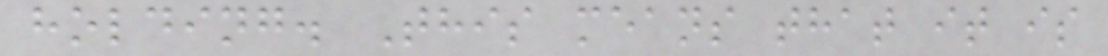holding. This means that it is
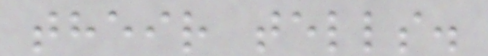their tells.
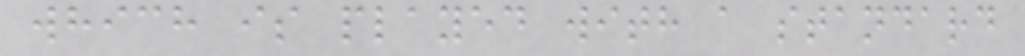which is played with a standard
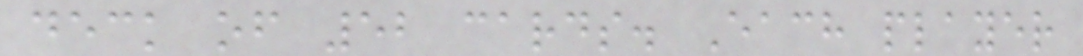deck of 52 cards. Each player
